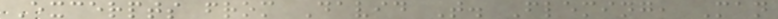Excerpts from David T. Fleming, Man
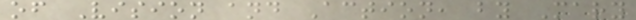of Vision and Action, by Mary
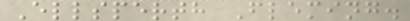Ellsperth Fleming.
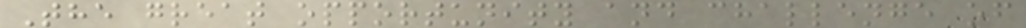The great opportunity and challenge of
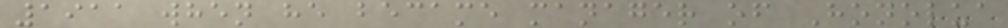1911 when he became manager of Honolua
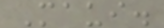Maui.
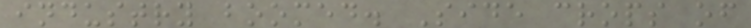industry boomed. Side crops of
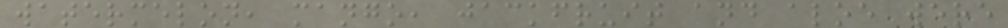watermelon, mango, jackfruit and aloe were
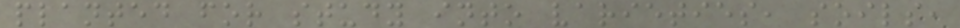planted for study into varieties, soils,
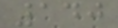140
